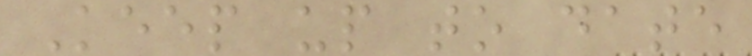Keep up to date
